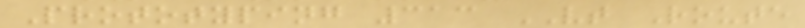Prototyping 313 VT Route
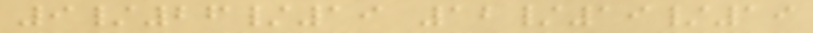9/26/19 12/19/19
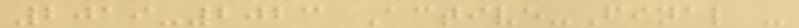2019-2023 Active-Final -
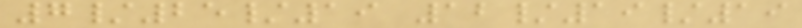7/25/19 12/19/19
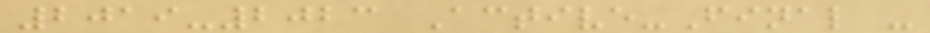2019-2023 Active-Final -
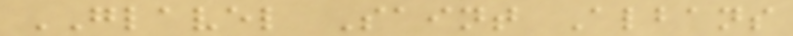GLAVEL Saint Albans
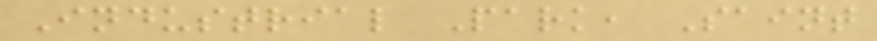Industrial Park, Saint
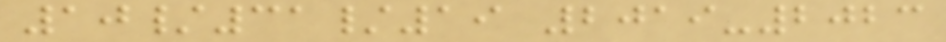10/31/19 2019-2023
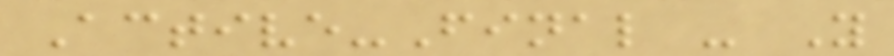Active-Final - Y
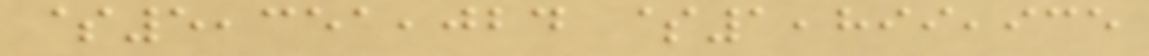$5,351,024 $1,899,935
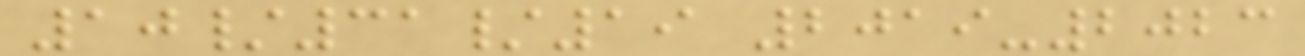10/31/19 2019-2023
